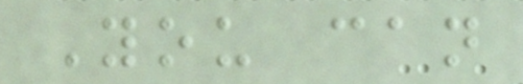You can
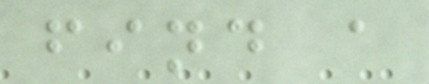find a
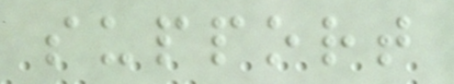support
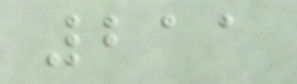211
